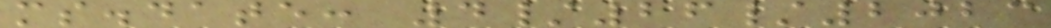ms.date: 4/26/2023
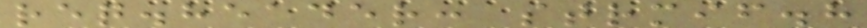req.header: strmif.h
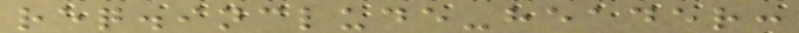req.include-header:
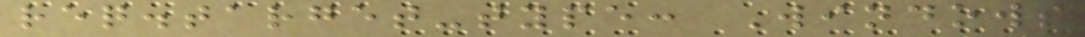req.target-type: Windows
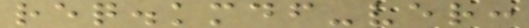req.kmdf-ver:
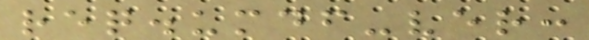req.umdf-ver:
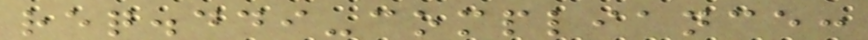req.ddi-compliance:
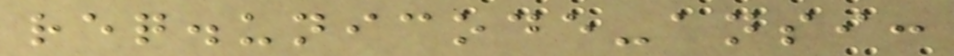req.unicode-ansi:
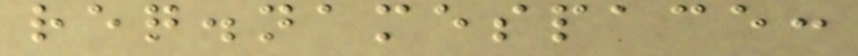req.namespace:
